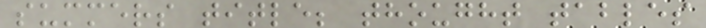summers title; thought tables
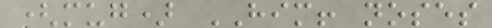(mug) HIM! noses
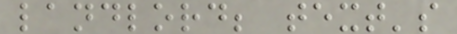landlord; text's
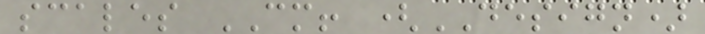scales CM! (DESIGN)
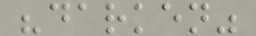"darken"
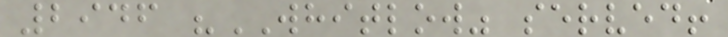2946 "WHITLOW" served!
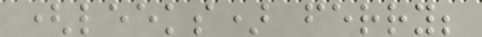(leeks) ferry;
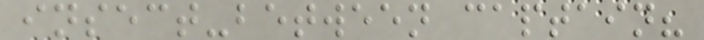insect-between captain?
